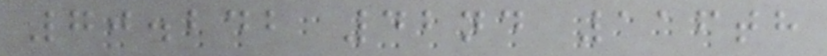70.242 42nd 116th
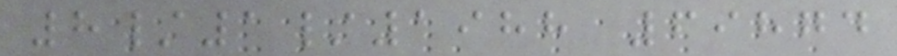8/1/1988 69874
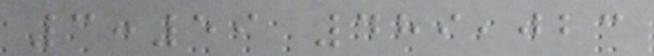3:59 489,023
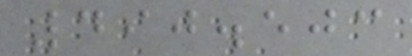490.503
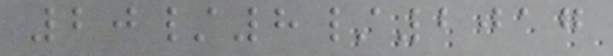20/8/2017
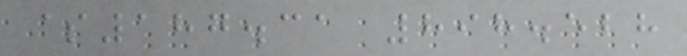$187.31 898.528
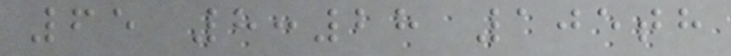65 8:28 105th
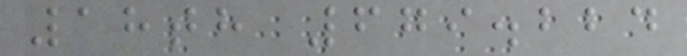18th 679.224
